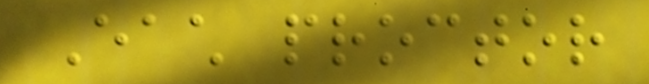Each proctor
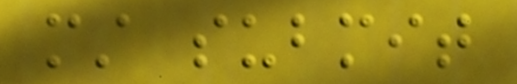must submit
